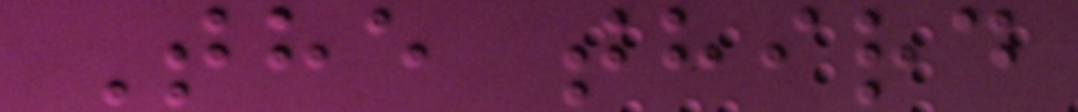The third
